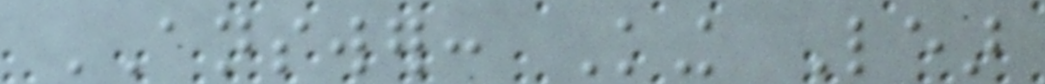ANSWER: King Lear
